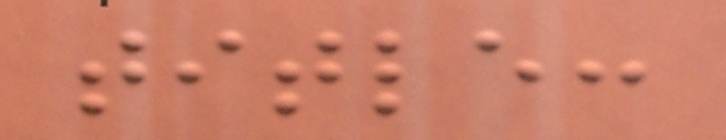title:
